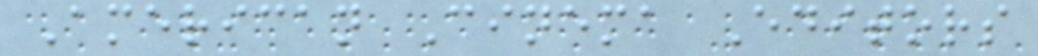American Cinema Editors
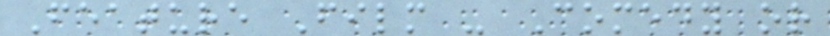Feature Film - Comedy or
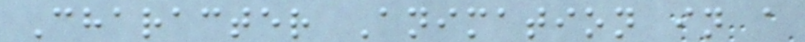Character Animation in a
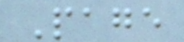Page
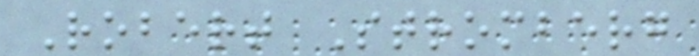Robert Stromberg
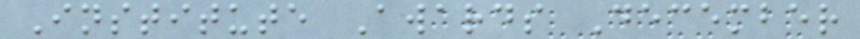Institute Awards December
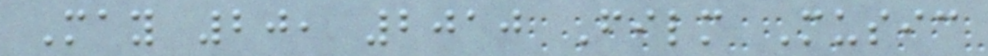May 20, 2010 Film Music
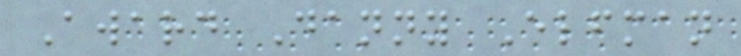Award Danny Elfman
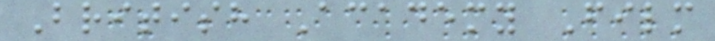British Academy Film
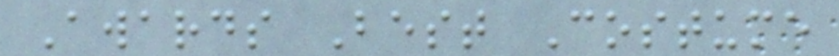Awards Best Costume
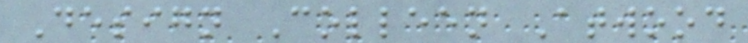Design Colleen Atwood
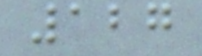127
